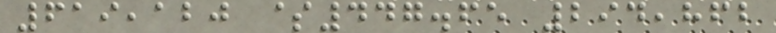619,120 $447.65 294,862
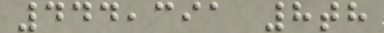444,391 8th
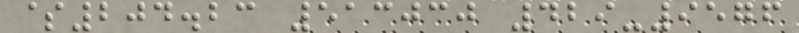$204.23 513030 429-9576
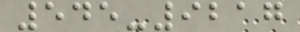545-9217
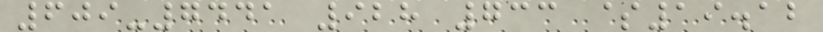609-7441 928 733 $19.12
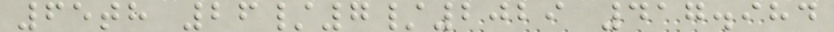65th 26/7/2029 417.984
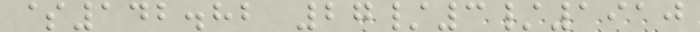$142.82 27/3/1910
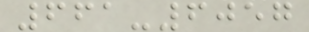661-6057
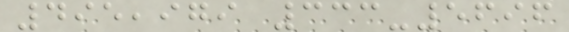495,979 333-5696
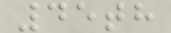45th
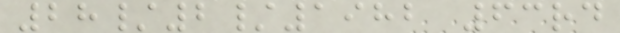28/2/1982 63rd
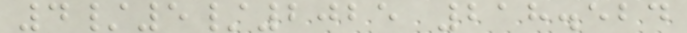4/5/2025 218.524
